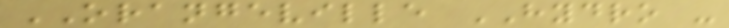ORANGEVILLE HYDRO -
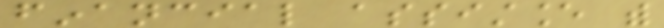financial assistance with
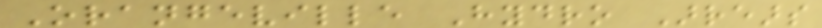Orangeville Hydro Arrears
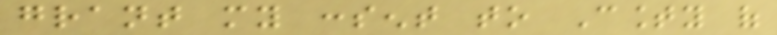grant my consent to County of
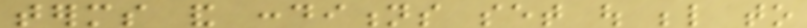terms and conditions set out below to
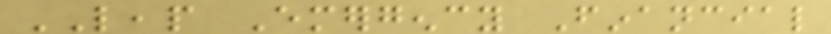LEAP Emergency Financial
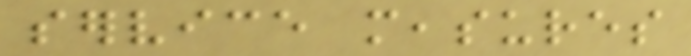service measures
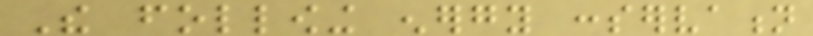The following energy conservation
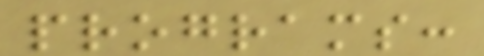programs:
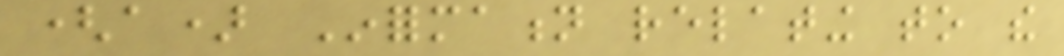(a) Information relating to the
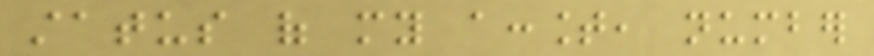status of my account, number
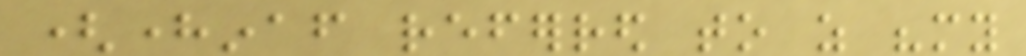(hereinafter referred to as "my
